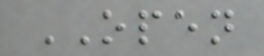OPEN
